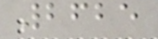2625
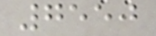7550
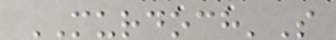MURDOCH'S
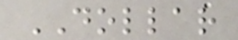DOLLAR
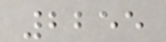2255
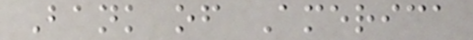Bank of America
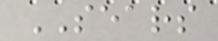SEARS
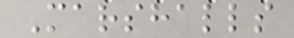Marshalls
